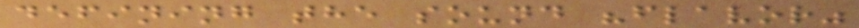defining the sound "flavor"
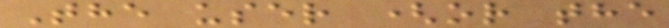The user (or the
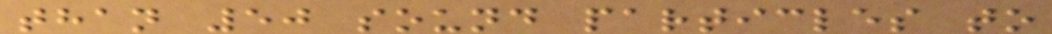than 50 sound particles to
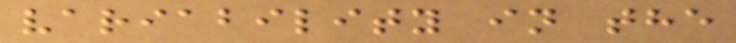variability in the
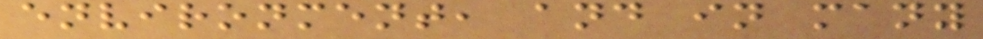environment, and in many
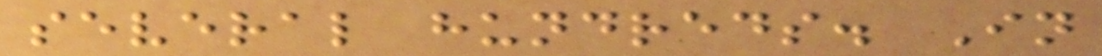several hundreds. In
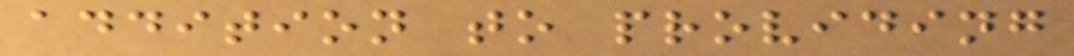addition to providing
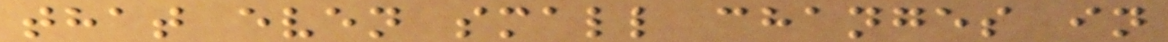that even small changes in
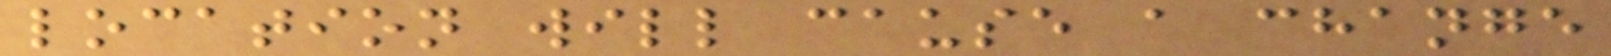location will cause a change
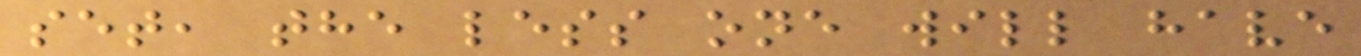set, the less one will have
